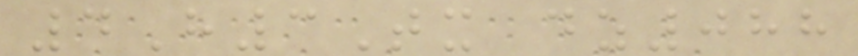4H3Tx dz088
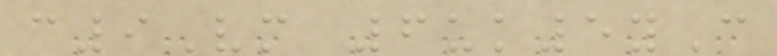c9Vm 6uk5yC
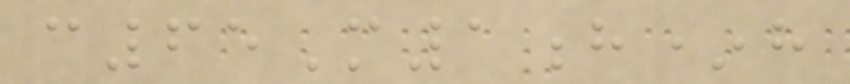c65M1h*h
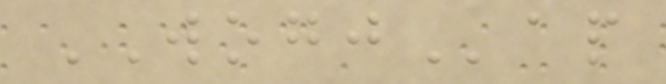WOGJap
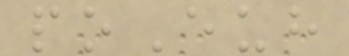poEuh
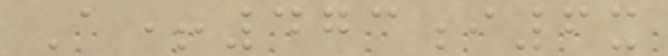A+473i6x
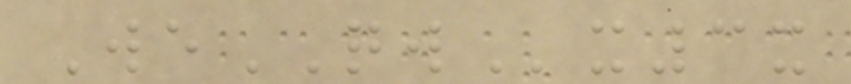WeQWx3x
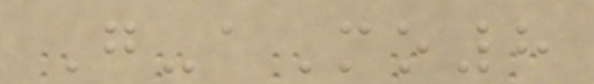G-aMo8
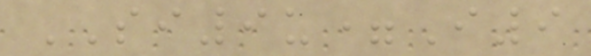SI9u=I9
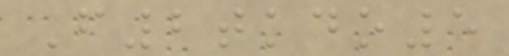F2tkdo5
